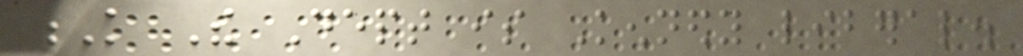K The Dept is Kennedy liberal.
